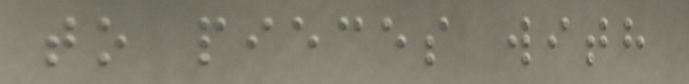to pieces with
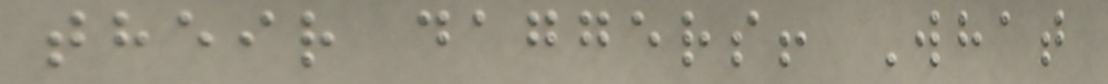their daggers! What
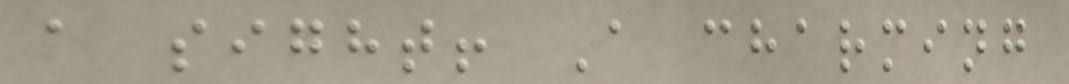a sight! A charming
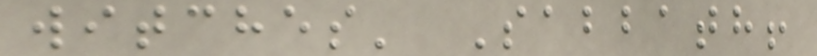witches' Sabbath!
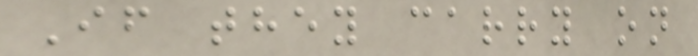If they carry on
